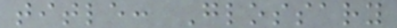title: Glossary
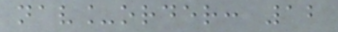nav_order: 12
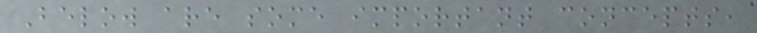Below are some important concepts,
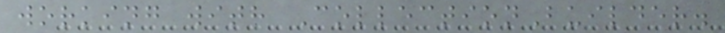working with CollectionBuilder.
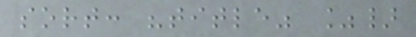sort: "title" %}
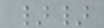}}
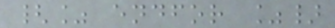{% endfor %}
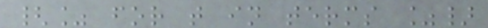{% for t in terms %}
